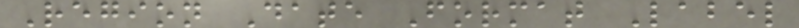Region Date Format Label
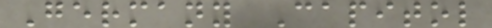Germany Capitol
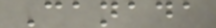Canada
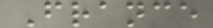France
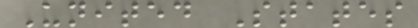United States
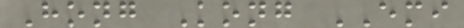Hong Kong EMI
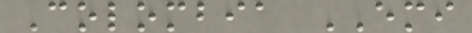Colombia EMI
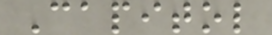Capitol
